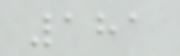181
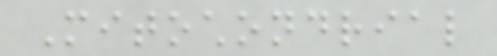Mitochondrial
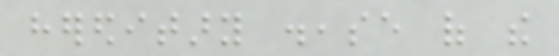hereditary disease of the
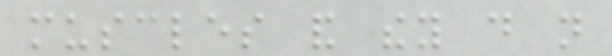muscles and they do not
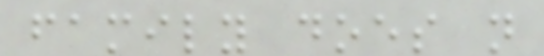family does not
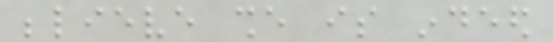believe she is indeed
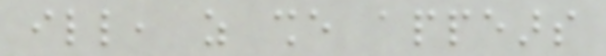ill, as she appears
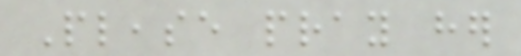Please pray her
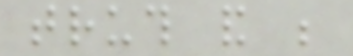truth and be
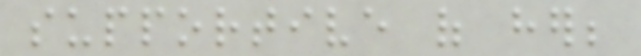supportive of her;
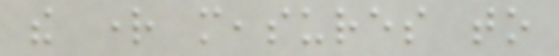the right measures to
